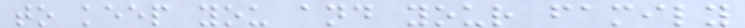to keep you and your family
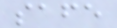safe
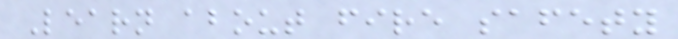Learn about fire safety
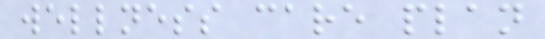wellness care plan
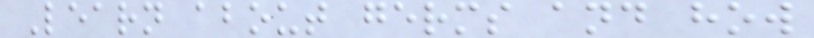Learn about germs and how
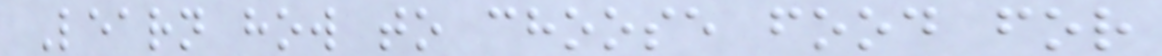Learn how to choose food for
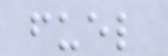fuel
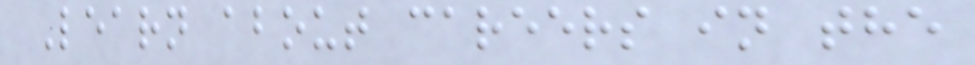Learn about careers in the
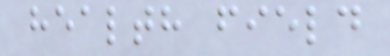health field
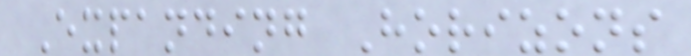Expanding Horizons
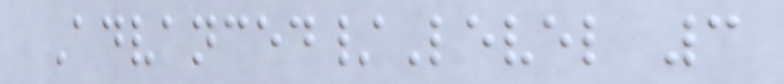Advanced/Level 3
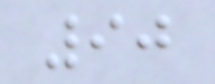90
